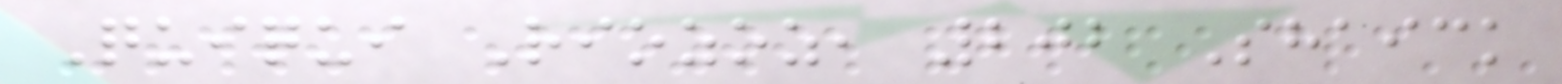Quiqui Riozoz, 202 Shaick
